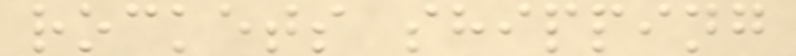rockets shipping
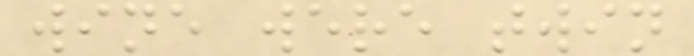wine were twin
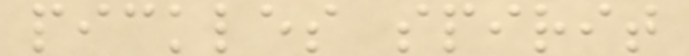pickles spirit
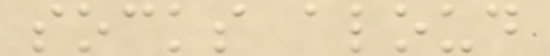socks aloud
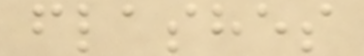flashes
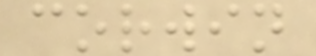corwin
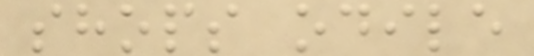shops odile
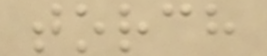torch
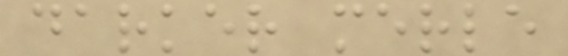darker merle
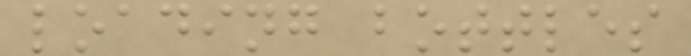loading bottles
